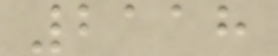2118
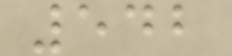542
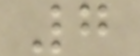7
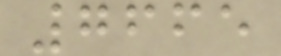7665
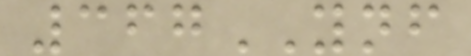367YNF
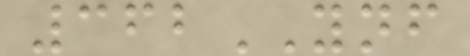362YNF
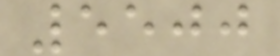5500
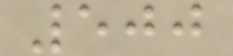500
